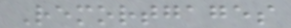Remortgages
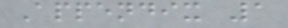Appendix 1
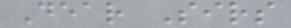Dear Sirs
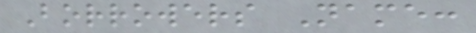Borrowers Name:
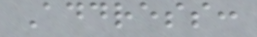Address:
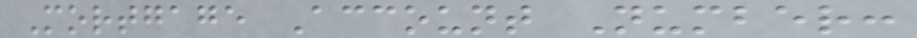Mortgage Account Number:
